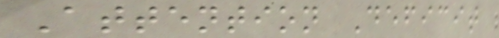Attention Deficit
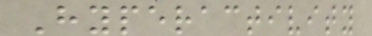Hyperactivity
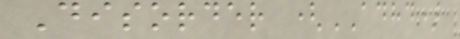Disorder (ADHD)
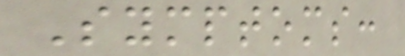Symptoms:
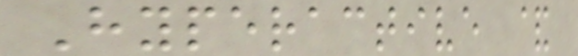Hyperactive &
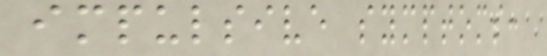impulsive symptoms:
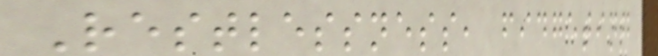Restlessness, fidgeting
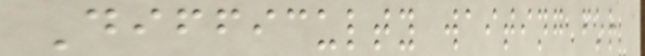Difficulty waiting for
